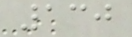130
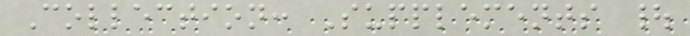Collection: Supplements |
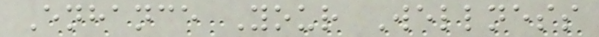Enhance Your Wellness
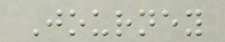Journey
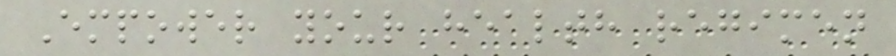Empower your health regimen
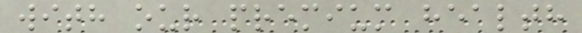with our premium health
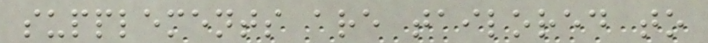supplements are tailored to
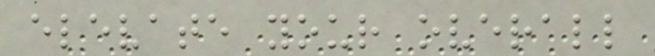elevate your overall
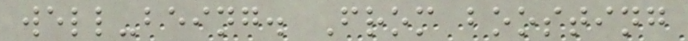well-being. From boosting
